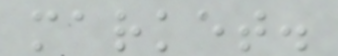market.
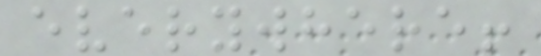everywhere!
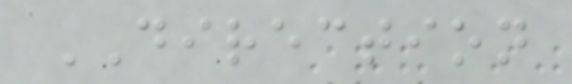DIRECTION
